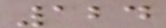124
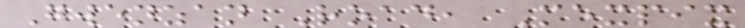Gwenzan Road, Mexpix
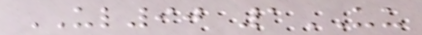UL90 1UU
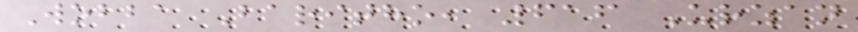Wobba Baritho, 616 Urzan
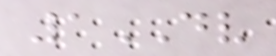1DV
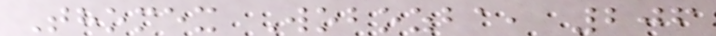Thomex Wobozba, 206
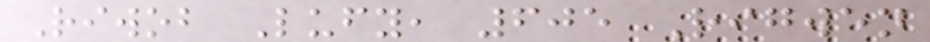Riwob Lufy, 605 Rigwen
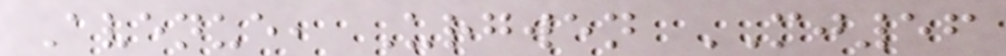Avenue, Urgwen MJ56
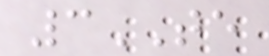3TE
